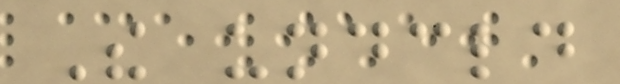The undeclared
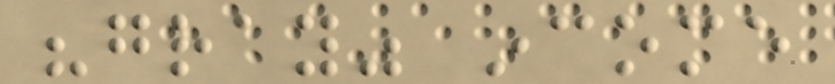"gray" income
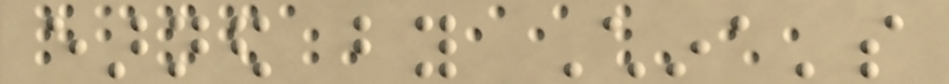earned by China's
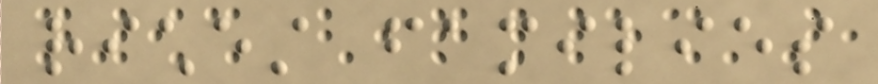richest families
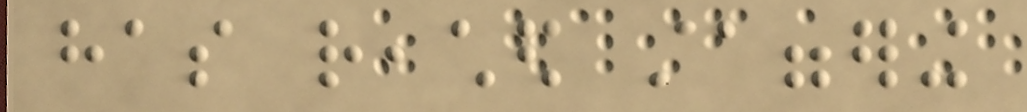has reached staggering
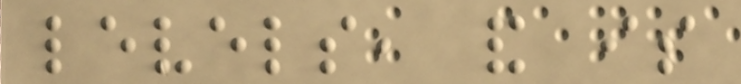levels, and is
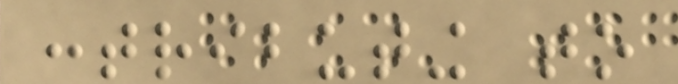contributing to
